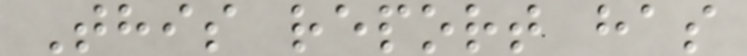This report has
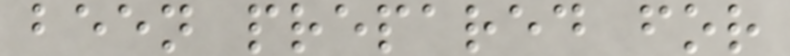been prepared for
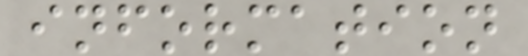information
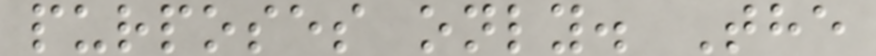purposes only. The
